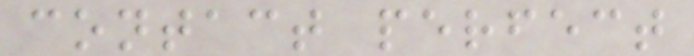contact perfect
